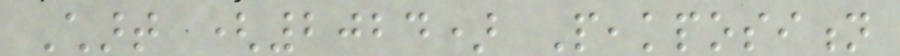Chart (2024) Peakposition
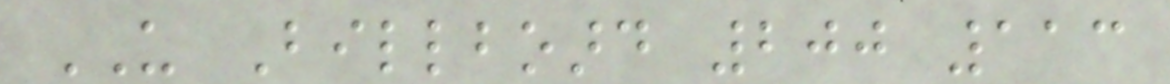US Billboard 200 113
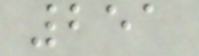251
